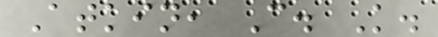Atkin, C. K.
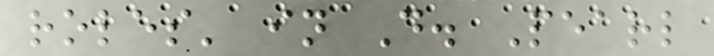roles' in D. Pearl
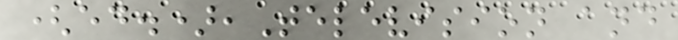(ed.),Television and
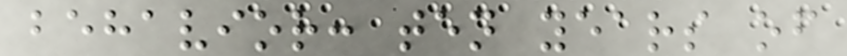behavior: ten years of
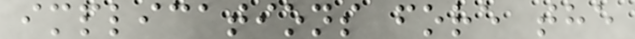implications fore the
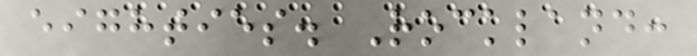eighties. Rockland:
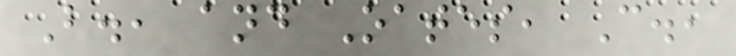B., and Oates, C.,
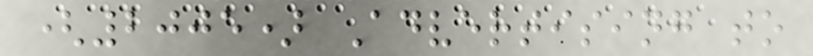(2005) Advertising to
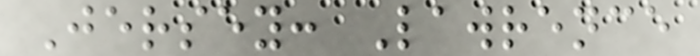Jersey: Lawrence
